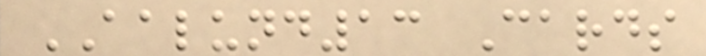AALUND13 Cards
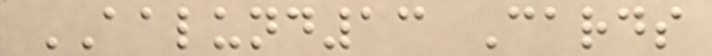AALUND13 Cards
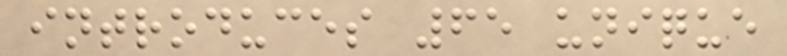introduces 65 unique
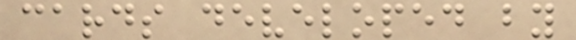cards developed by
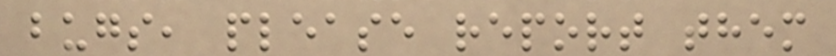bugs, please report them
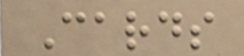Cards
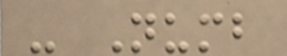- Numb
